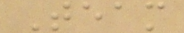Team
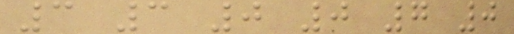3 3 0 0 7 0
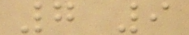7 9
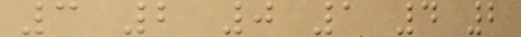3 2 0 1 4 2
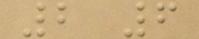2 6
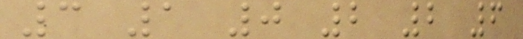3 1 0 2 2 6
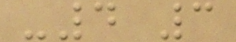-4 3
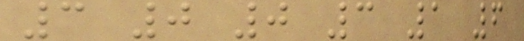3 0 0 3 1 6
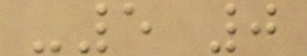-5 0
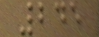245
